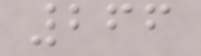266
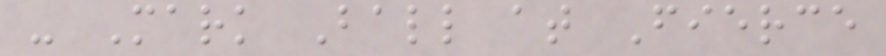- Mark Ball at Fierce
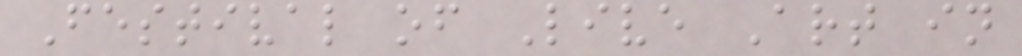Festival of Live Art in
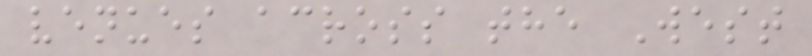venues across the West
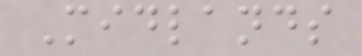Midlands
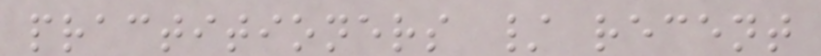practitioners / recent
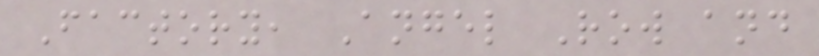Factory, Angel Row and
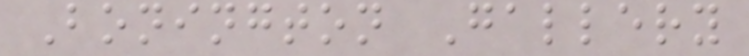Bonington Gallery
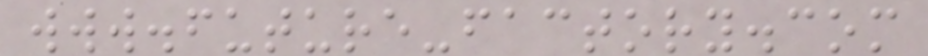www.future-factory.com
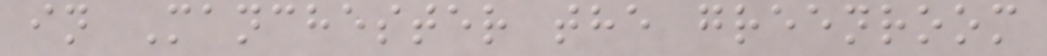in Manchester the greenroom
